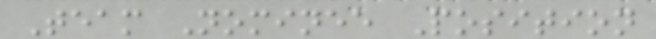Team Nominee Position
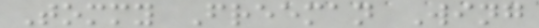Tommy Freeman Wing
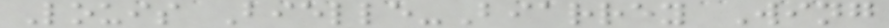Louis Bielle-Biarrey Wing
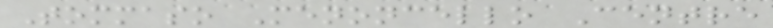Tommaso Menoncello Centre
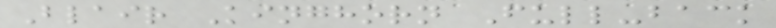Blair Kinghorn Full-back
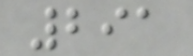291
